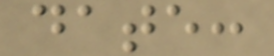date:
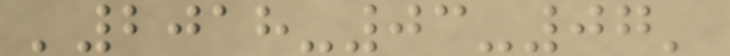'2018-03-07'
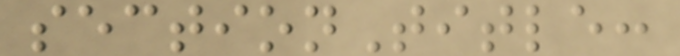sectionTitle:
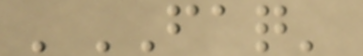'FAQ'
